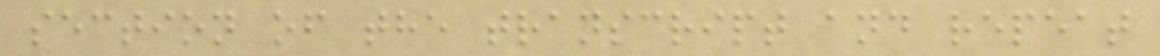section of the transcript and repeat
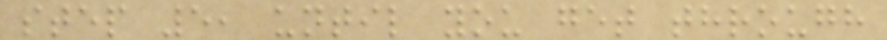step 5, until you get through
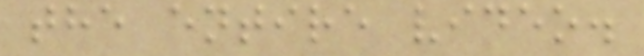the entire video.
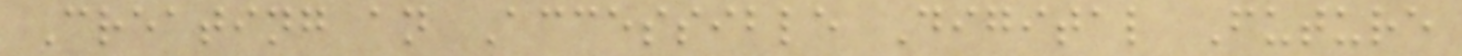Creating an Accessible Digital Future
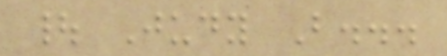| Judy B...
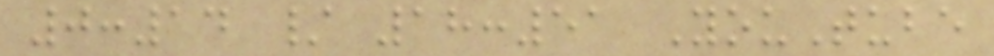0:14 / 18:51 YouTube
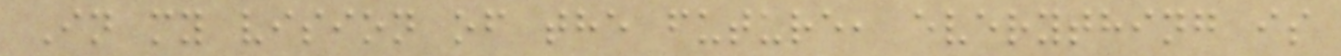In my vision of the future, everything is
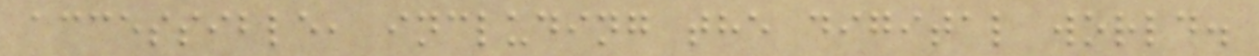accessible, including the digital world.
